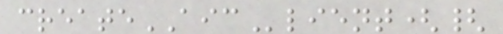createAIClient({
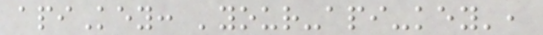apiKey: 'your-api-key',
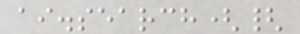ai.search({
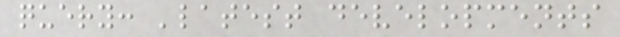query: 'latest developments
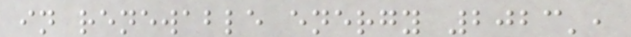in renewable energy 2023',
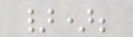});
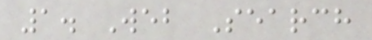1. Web Search
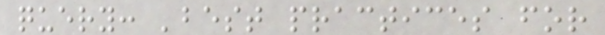query: 'best practices for
